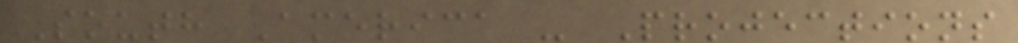South America - Projections
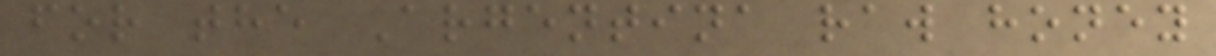for the Argentina raw honey
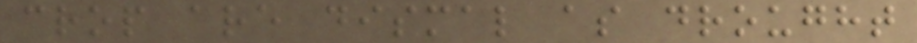crop are dismal as drought
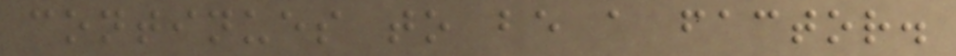continues to be a factor.
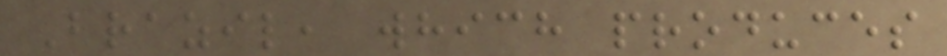Brazil, which produces
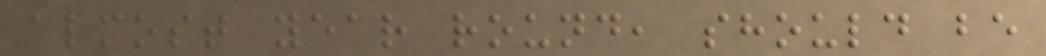almost year round, should be
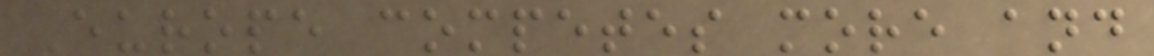Europe competes more and
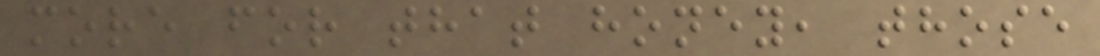more for that honey, those
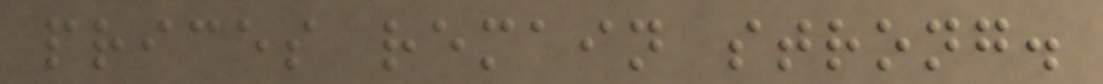prices remain strong.
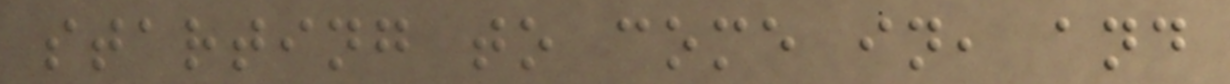starting to come in, and
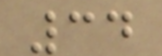34
